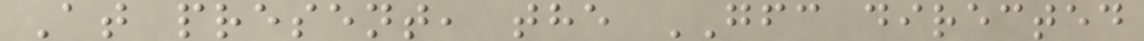At present, the GFC directed
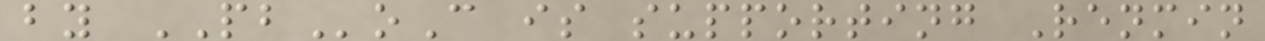by PBoC is supporting Renmin
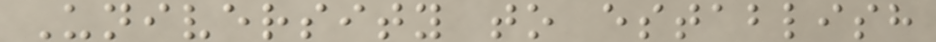University to establish
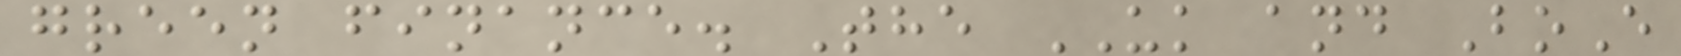green finance. The UK and BoE
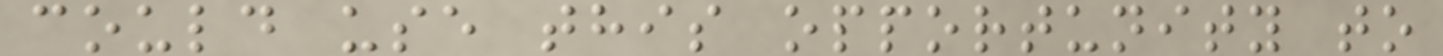could use this opportunity to
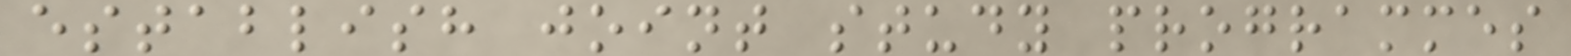establish joint study programmes
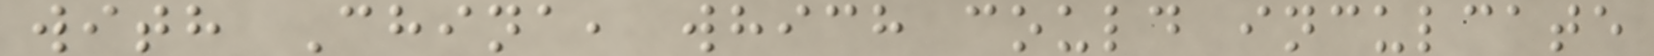with China, which could inculcate
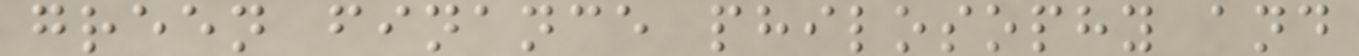green finance philosophy and
